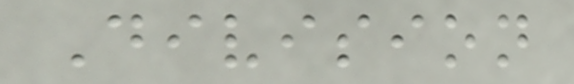Division
